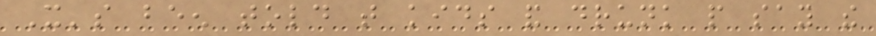It's been told that kids and drunk people say the
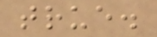true.
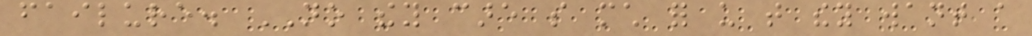failure. NO they care so much for us that they want a
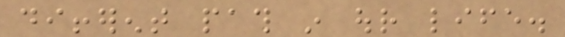different path in our life.
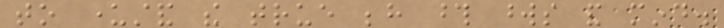to understand the true behind those words and mind.
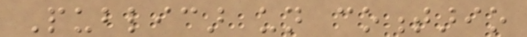Publicar un comentario
